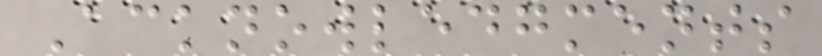Acknowledgments
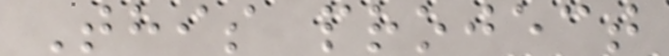This project
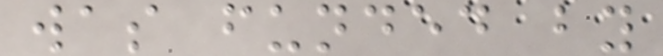was funded by
